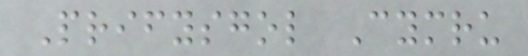Prifysgol Cymru
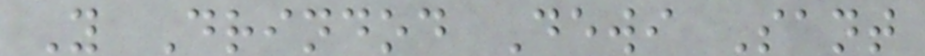Y Drindod Dewi Sant
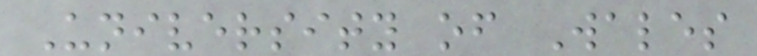University of Wales
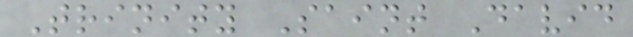Trinity Saint David
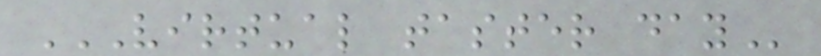VIRTUAL TASTER DAY
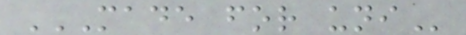MADE FOR UNI
